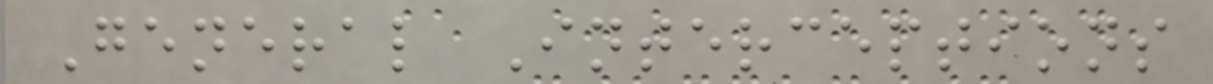General Interceptions
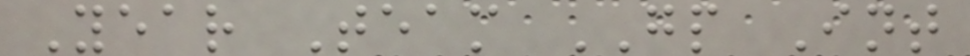Year Team GP Int
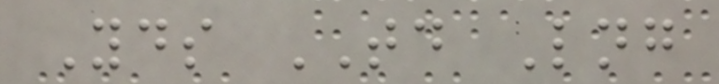Yds TD Lng
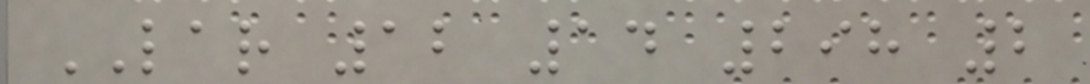LAR 12 14 298 2
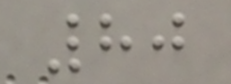80
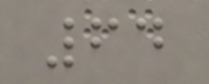64
